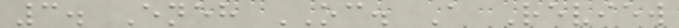3. Eneh OC. A Review
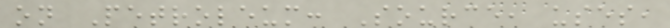on Petroleum: Source, uses,
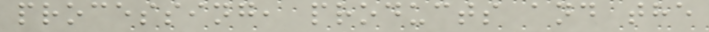processing, products and the
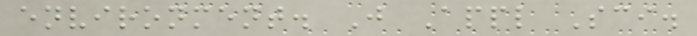environment. J Appl Sci.
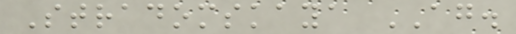Stradomskaya AG.
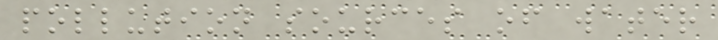pollution sources of water
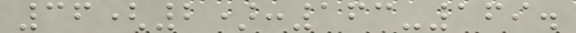36(2):163-169.
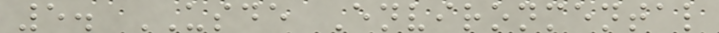5. USDE Environmental
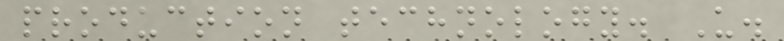production technology. U.
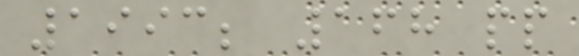1993; 168 pp
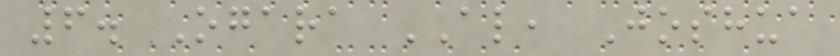6. Ogara AL, Joshua
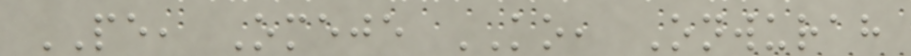PE, Omeje KO, Onwurah
